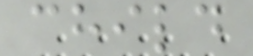child
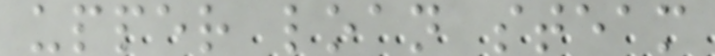upper loan steam
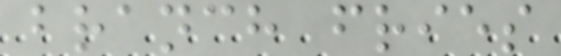branch fries
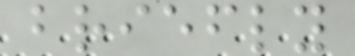briefly
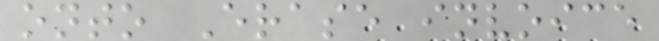onto Erase invoice
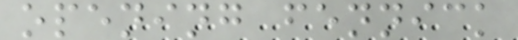opening fennick
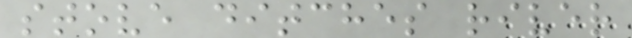stove ditches river
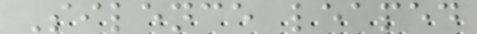Silence leaped
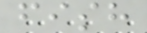fish
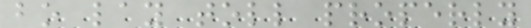bo lay toll properly
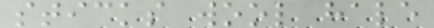sticks wool hale
